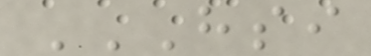HSI
